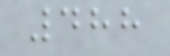488
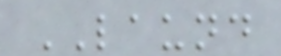LAUND
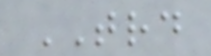TRD
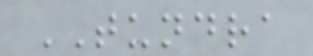TUNDRA
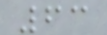63
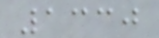1330
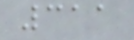311
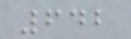642
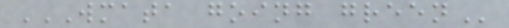WMATA GOING GREEN
